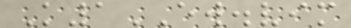K1EW.vim
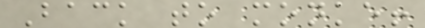Back to monke!
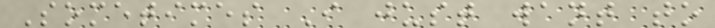Sometimes I just want to
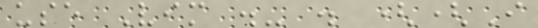use Vim .- . ((I
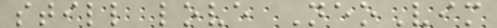still love NeoVim
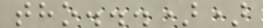tho...))
